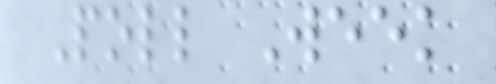Poll Week
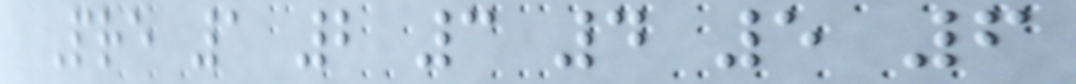Pre 1 2 3 4 5 6
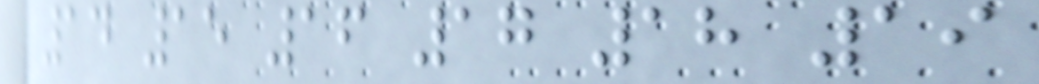14 15 16 17 18 19
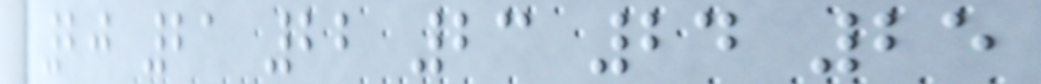20 21 22 23 24 25
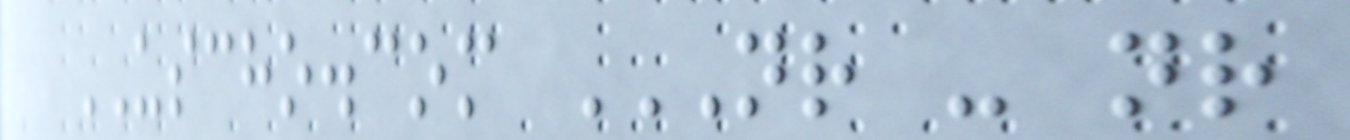USCHO.com NR - NR
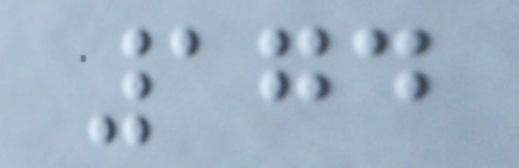174
